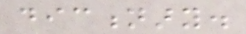dictionary.
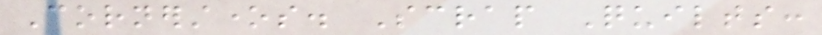Cornerstones. Scrap Quilts:
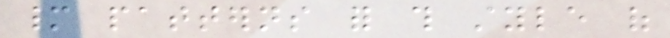many patterns for this style of
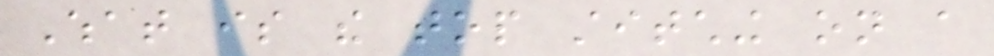What is the top stitching on a
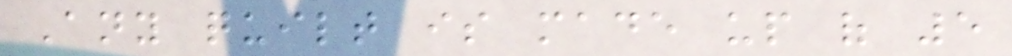Any quilt is made up of 5
